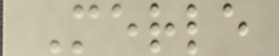Merle
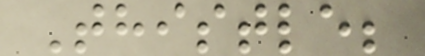Thistle;
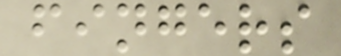fingers
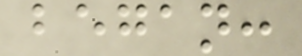began:
